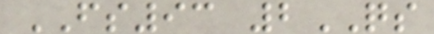FS93 2QS
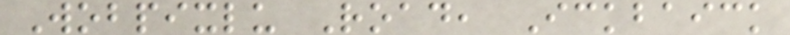Wobpixlu Road, Ickbaick
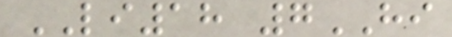LI18 7HI
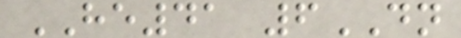HE41 6DN
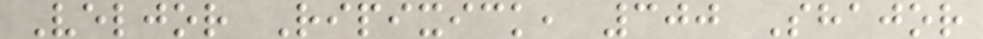Veljor Ripixick, 300 Shajor
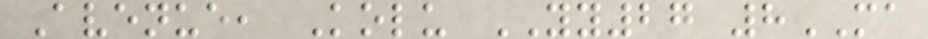Avenue, Kolu YY27 8MA
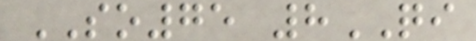SO75 8QI
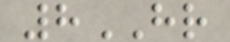8HR
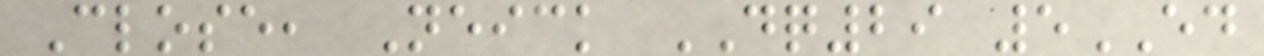Close, Neick DQ29 5ED
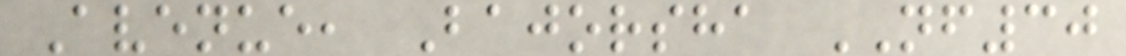Avenue, Bajorsha NF30
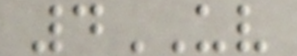4UV
